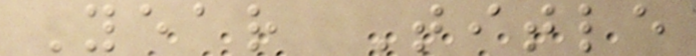Year Title
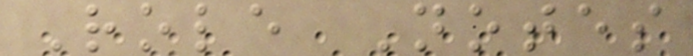Role Notes
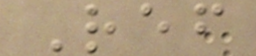Ref
